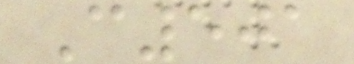C501
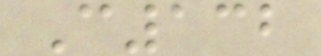C132
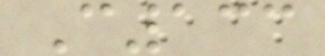C133
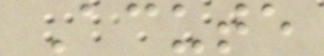Acute
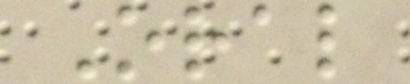Oral
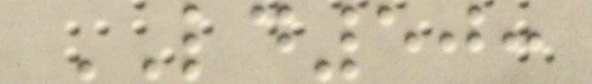LD50:
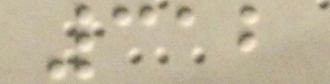312
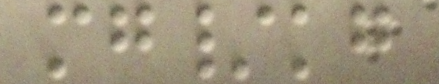mg/kg
